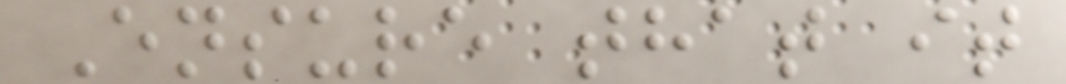Ensure that it
